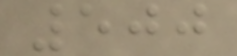500
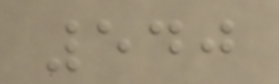540
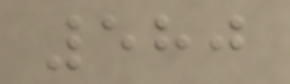580
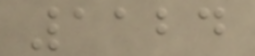1124
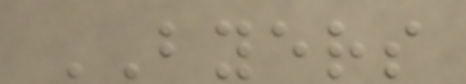BYERS
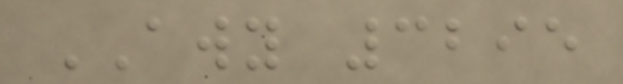AWY 3295
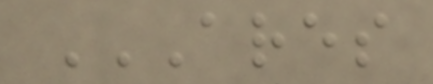ARES
